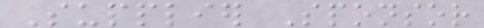Supplier Sponsor
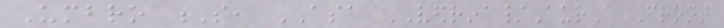Umbro S, ASA VEDRINA/AurA Front
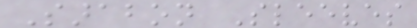Sarabon Sleeves
